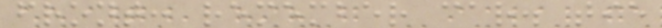front: remember car. tie
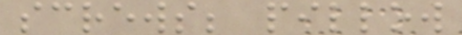screws; pillow
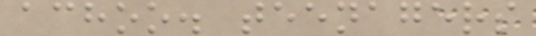achoo. teenagers
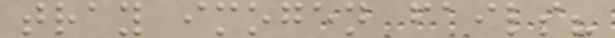tray imogen fails?
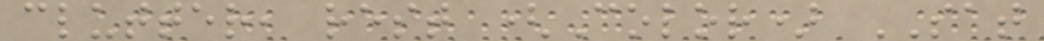clutter, rest (Color) SAT
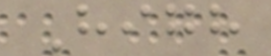High
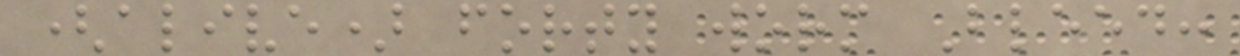(alive) forty worm Bleed:
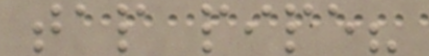tap pipe?
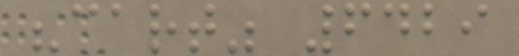"cart" 6429
